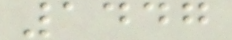1447
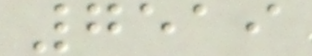7519
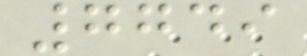7749
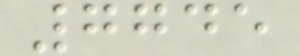7745
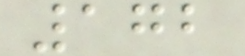172
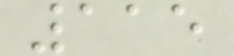115
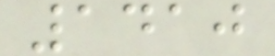1410
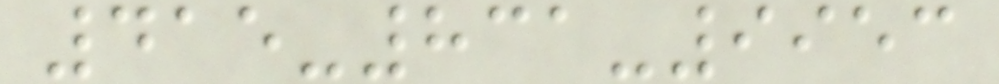415-831-9953
